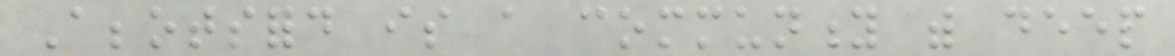Abbotsford is a community with deep
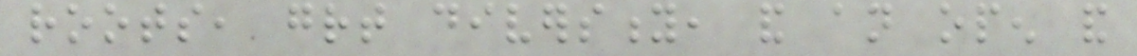roots, great diversity, and an open and
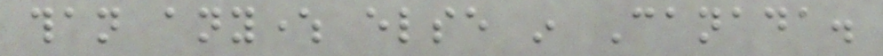than anywhere else in Canada.
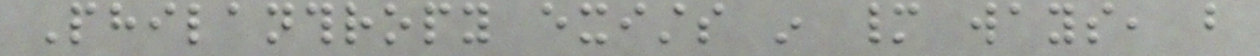Philanthropy exists in many ways, but
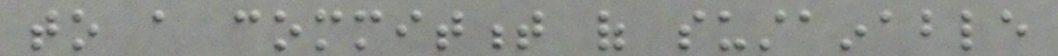to a commitment of sustainable
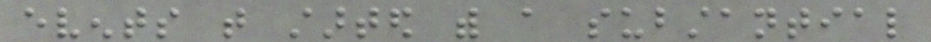events that started with a substantial
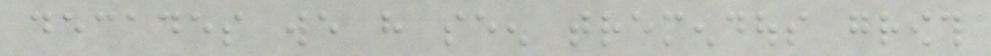decades we have seen tremendous growth
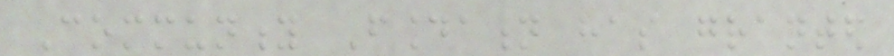Community Foundation has granted
